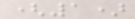(1)
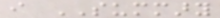i SUMMARY
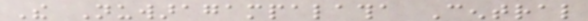The Nuwaragampalatha Central
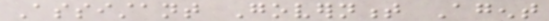Assistant Government Agent
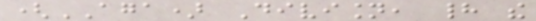(AGA) Division, had the
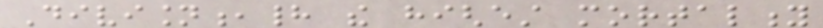Division,had the highest mortality
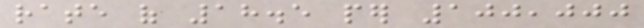rate of 18.5 per 100,000
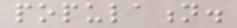population.
